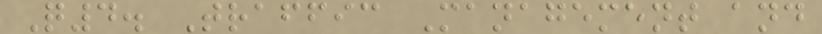Q4. Traffic Management and
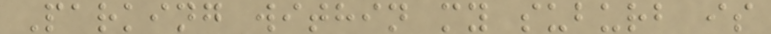Parking within my suburb is
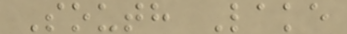South Lake
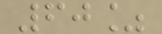60%
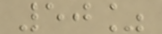50%
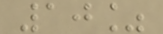10%
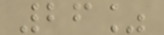26%
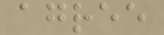agree
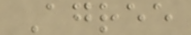Agree
